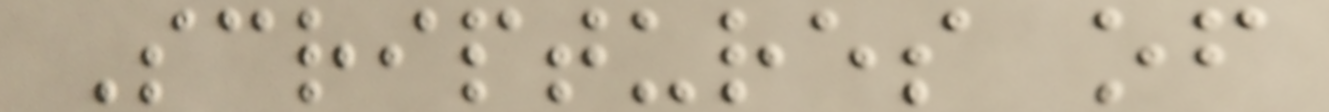Scriptures of
